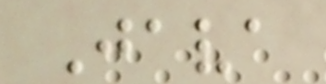Java
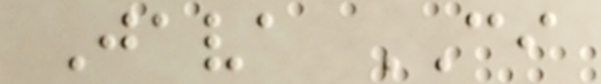Java CI
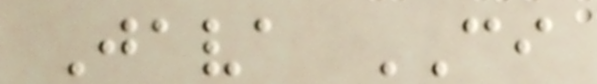Java CI
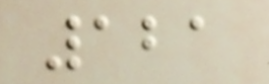121
